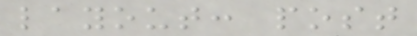layout: post
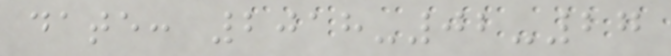date: 2018-02-27
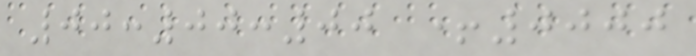00:00:00 +0000
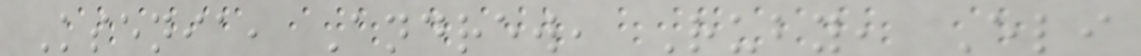Ksenia, Andrew, Ruby, Eli
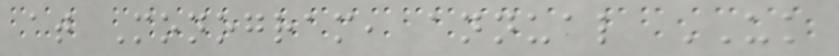at Monogram, annual UK
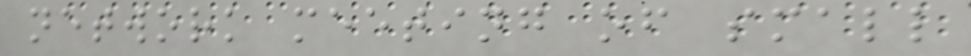network meeting of small
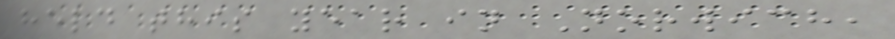held this year in Norwich,
